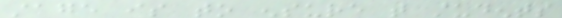stage is to ensure that students
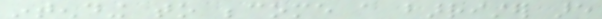intending to become a barrister are
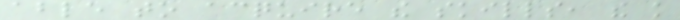able to acquire the skills, the knowledge
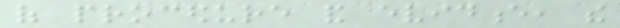of procedure and evidence, the
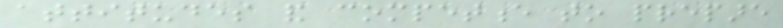attitudes and competence to prepare
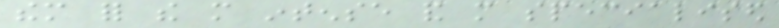them for the more intense and more specialised
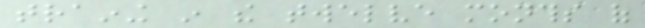training in the twelve months of
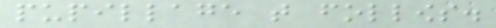pupillage that follows.
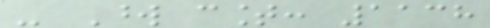- Word count: 1138
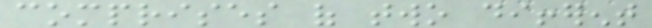comprises of two different
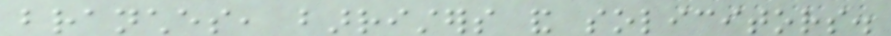branches, barristers and solicitors.
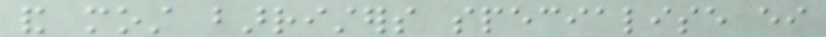and most barristers specialise either
